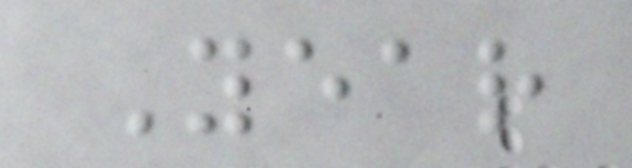Year
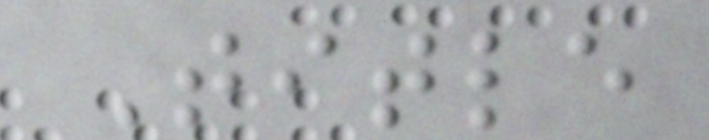Title
